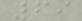69
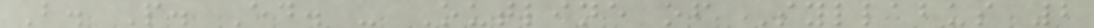B. P. Ed. - Outline of Syllabus 2
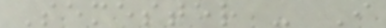Semester - I
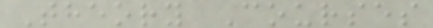Theory Courses
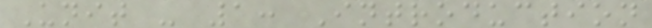Unit - 1: Introduction
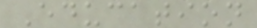Education
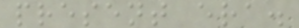present era.
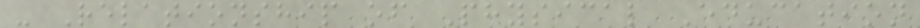- Relationship of Physical Education
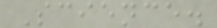Science.
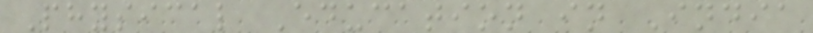Physical Education in India
